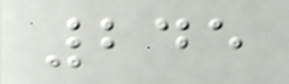245
